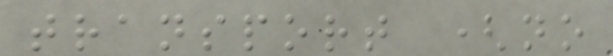transport (no
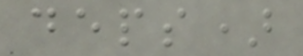deps)
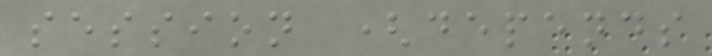session (depends
